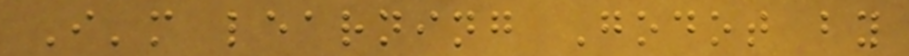I'm learning Godot by
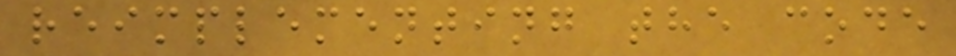reimplementing the code
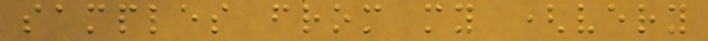samples from my (very
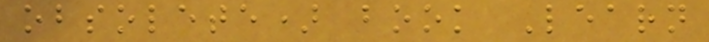obsolete) book Learn
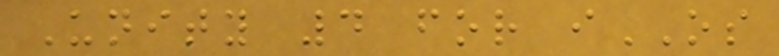Unity 4 for iOS
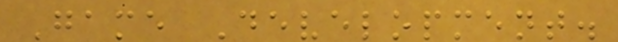Game Development.
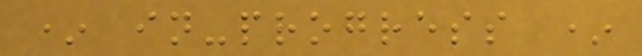* in-progress *
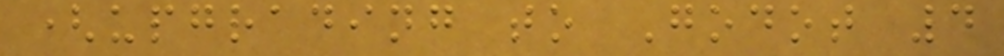(upgrading to Godot 4
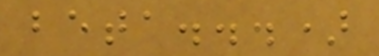beta...)
